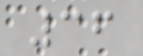36
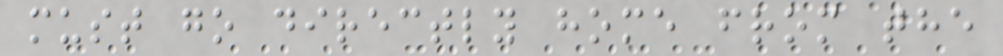must go directly home from the
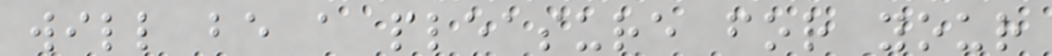will be a pleasure for your
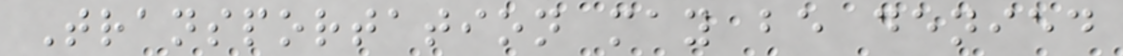Transportation may be denied
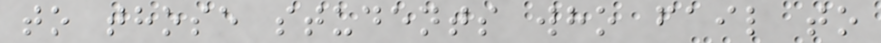to those students who fail to
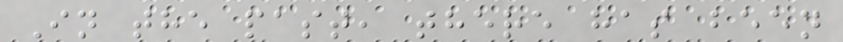In the past, there has been
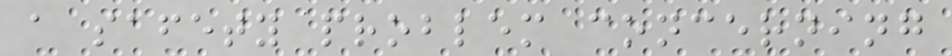a safety problem concerning
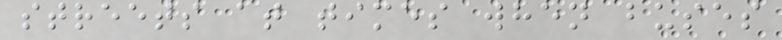streets at times when buses
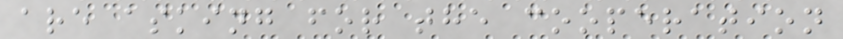are asking for the cooperation
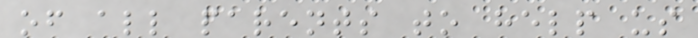of all parents to help us
